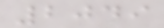2049
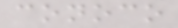conoco
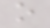o
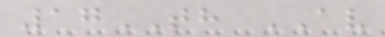17TH AV
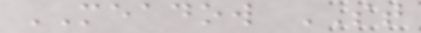MEADOW ST
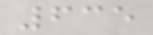635
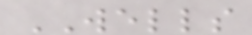WELLS
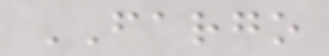FARGO
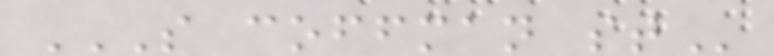S COFFMAN ST
